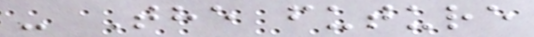- The future
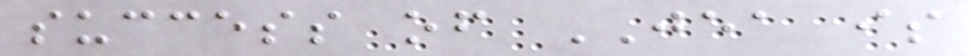success of JEA is
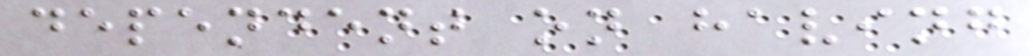dependent on having
